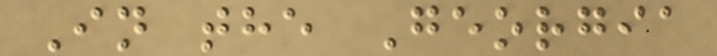In the Georgia
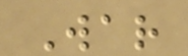War
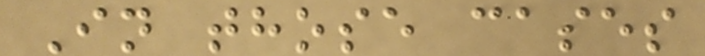In those cases
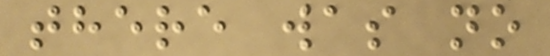there was no
